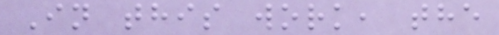In this work, the
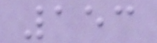153
